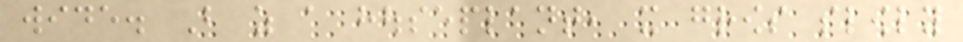wide. But as a houseplant, it grows slowly
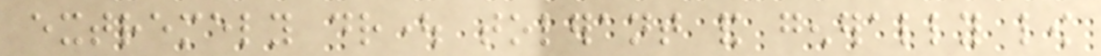extremely drought tolerant and generally low
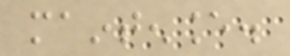maintenance.
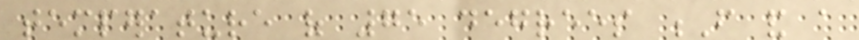temperature of 75 degrees F and a
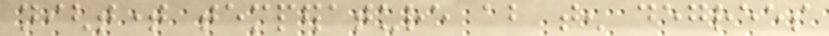nighttime temperature about ten degrees
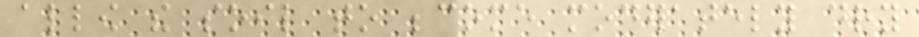allow the soil to become moderately dry
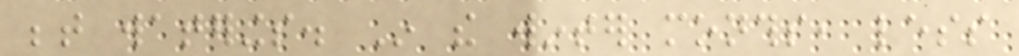between waterings. In the winter months, less
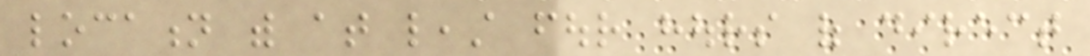location with at least four hours of direct
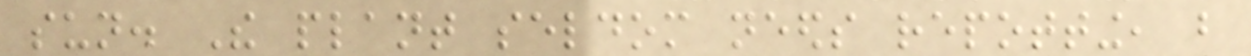sun. The plant seldom needs repotting, but
